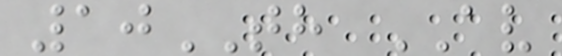10TH AV
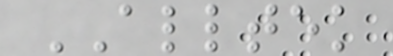ALLTEK
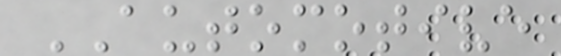AUTOMOTIVE
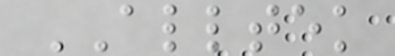ALLTEK
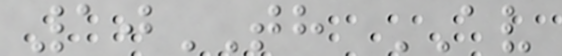10TH AV
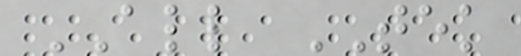ALL TEK
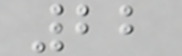22
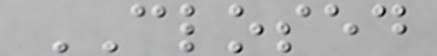CLOSED
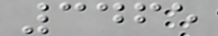3465
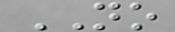NO
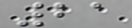21
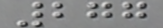277
